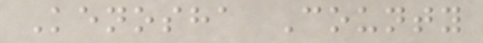Kenosha County
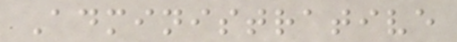Administrative
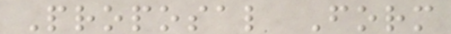Proposal Form
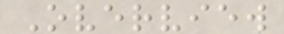Overview
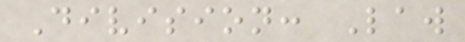Division: Law
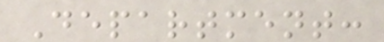Department:
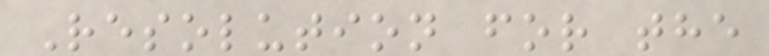Resolution for the
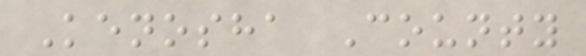Kenosha County
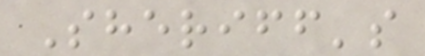Sheriff's
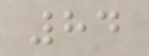84
